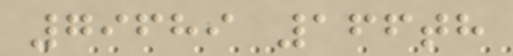79689 166th
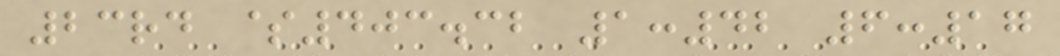23rd $403.32 1:42 6:17
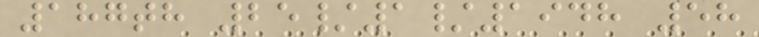187th 25/1/1948 58
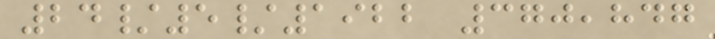24/5/1922 370,847
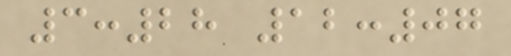3:28 12:07
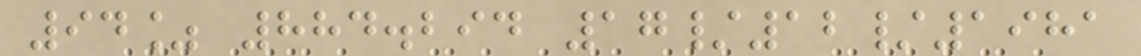94% 884.294 17/12/1981
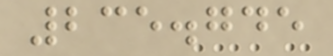235.745
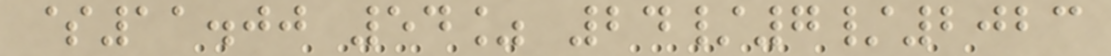$11.00 54% 24/7/2023
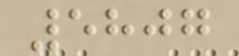5807
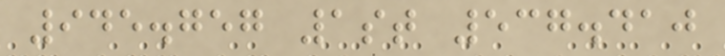945.757 1st 537.410
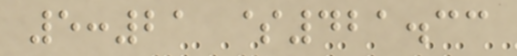5:21 $421.33
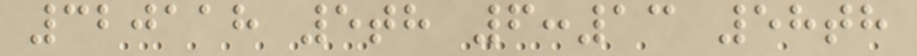320118 5th 6:13 58th
